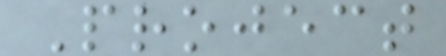Project
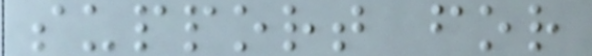support for
